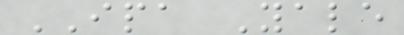IPA Yale
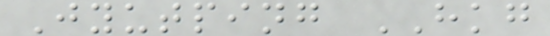Jyutping HKG
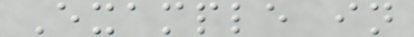Example in
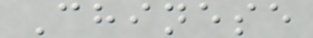Chinese
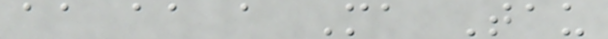aa aa a Ma Tau
